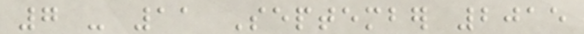7 - 11 September 2015
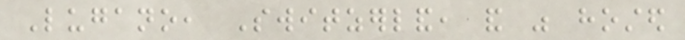Lugano, Switzerland, and was hosted
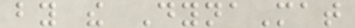by the DynaMat
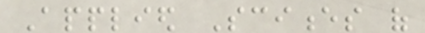Applied Sciences of
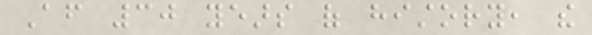After 30 years of history, the
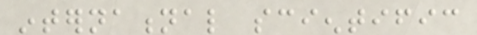international scientific
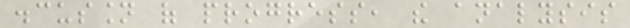discussion of progress, the analysis
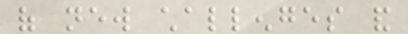of new challenges and
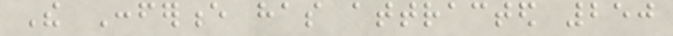The Conference has attracted 250
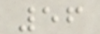56
